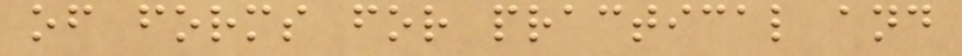of forms for practical and
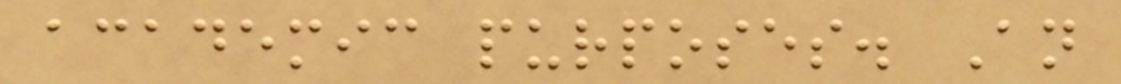academic purposes. An
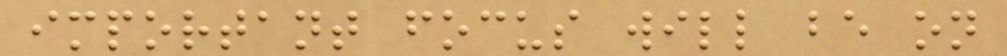important focus will be on
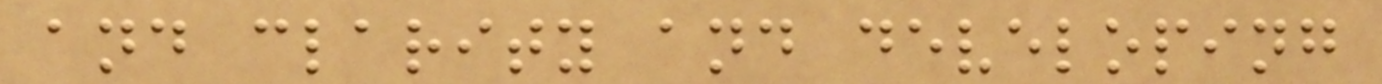and clarity and developing
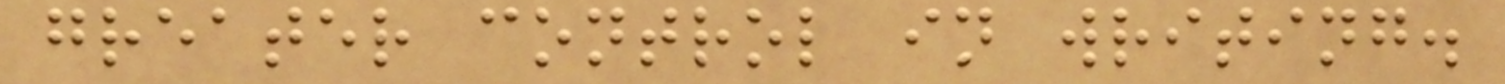greater control in writing.
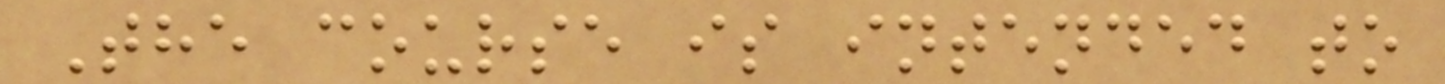The course is intended to
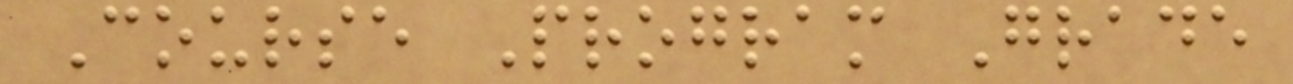Course Program Grade
